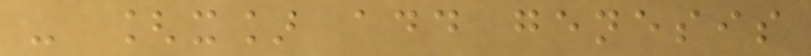- [x] add genesis
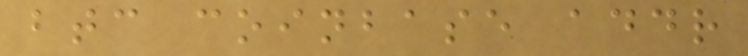btc coinbase addr
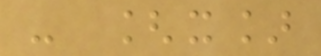- [x]
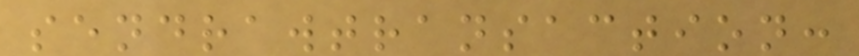sendrawtransaction:
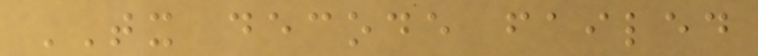TX decode failed
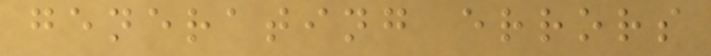generating errors
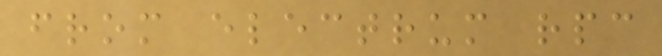from electrum rpc
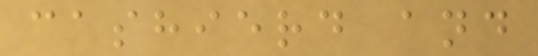cashierd and
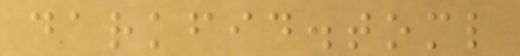darkfid.toml
